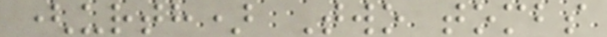(urth) Two tombs
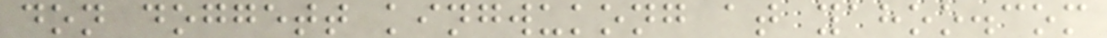don doggett kingwukong at yahoo.com
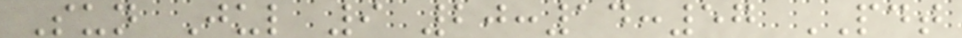Sun Jul 9 20:14:57 PDT
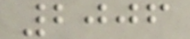2006
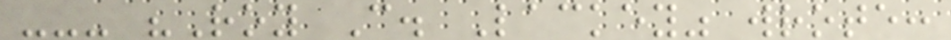--- "Roy C. Lackey" wrote:
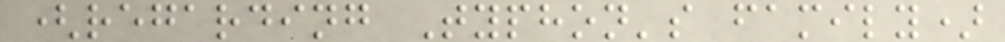(regarding Typhon's family)
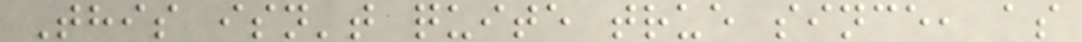This isn't quite true since, as
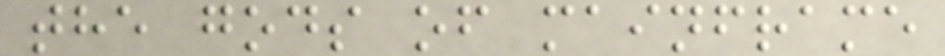the gods of mainframe
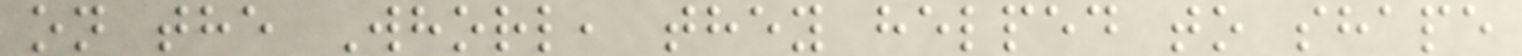on the Whorl, they helped to shape
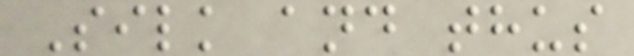Silk and thus
